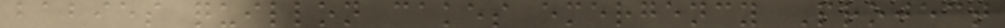babies quillon cakes emergency Project
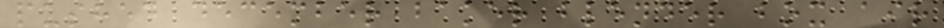pushed december baker blender box air
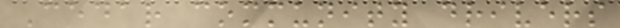Cedar community drivers
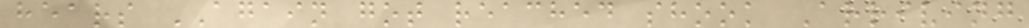hears AGAIN got reached shook Arriving
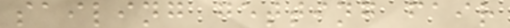sailing getting fair
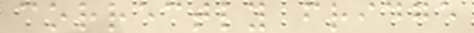correctly fridge
